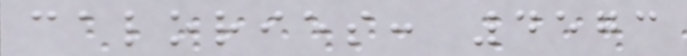calories: 4573
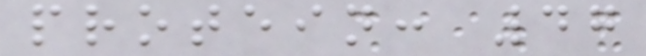protein: 47
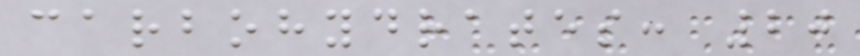carbohydrates: 20
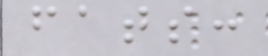fats:
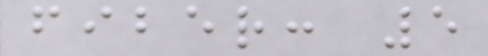fiber: 5
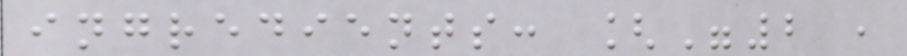ingredients: ["2 ,
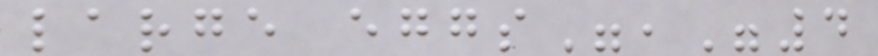large eggs","4
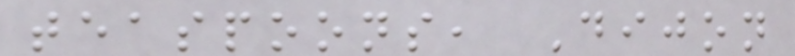teaspoons, Dijon
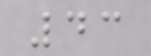43
